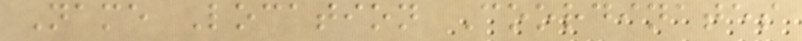Name Location Coordinates
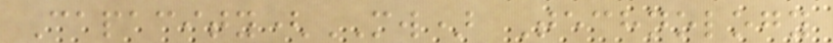Capacity(MW) Technology
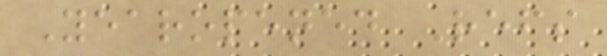Yearopened Refs
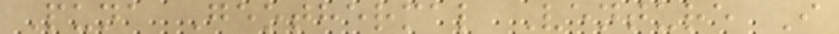Puna Geothermal Venture I
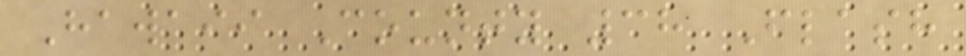Hawaii County 38 Flash
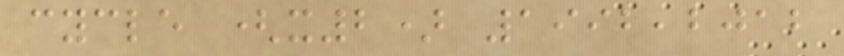cycle (x2) 1992,2012
